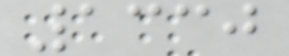1330
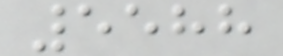5588
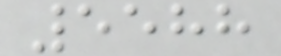5588
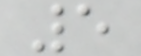5
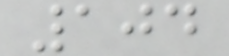104
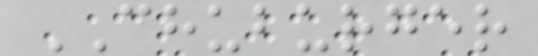CHUBURGER
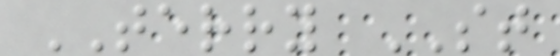TERRY ST
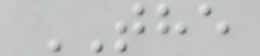THE
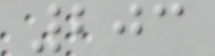203
